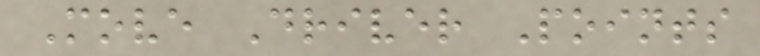Move Driver Points
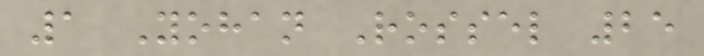1 Yohan Rossel 25
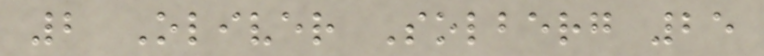2 Oliver Solberg 25
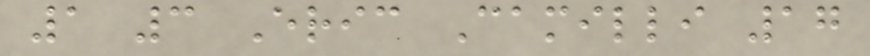1 3 Eric Camilli 17
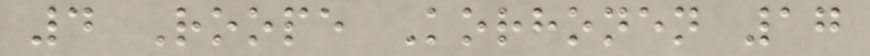4 Roope Korhonen 17
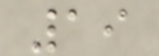19
